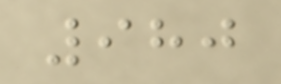980
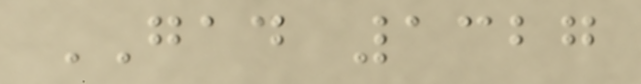GAD 1327
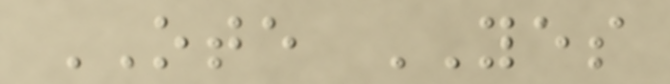OTE YES
